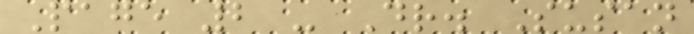Page 2 - Dr. Susan
